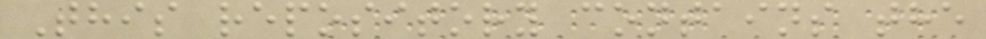This repository contains the
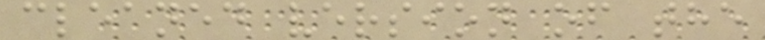cleaned version of the
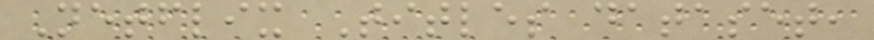Netflix Titles dataset,
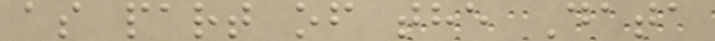as part of the Data
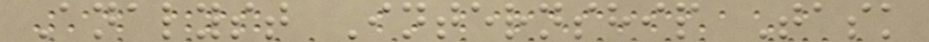Analyst Internship Task
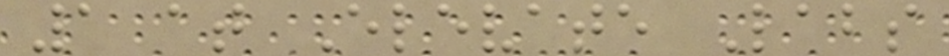1 at Elevate Labs
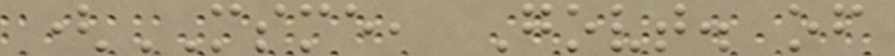(MSME, Govt. of
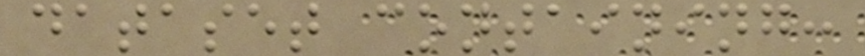dataset containing:
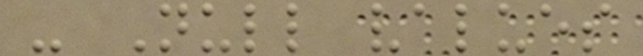- Null values
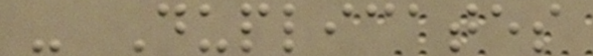- Duplicates
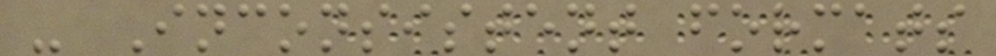- Inconsistent formats
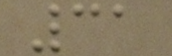31
